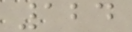124
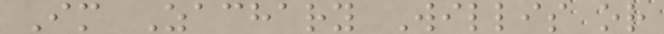Im Zachary Willis or
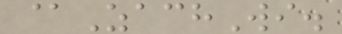@ZachWi.
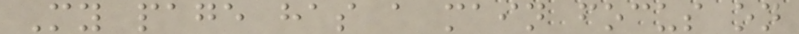My page has a main focus on
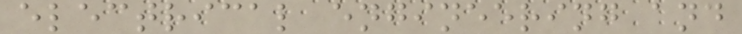electrical engineering and
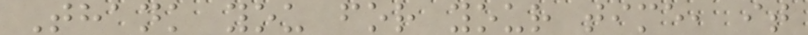Thank you for your time, it
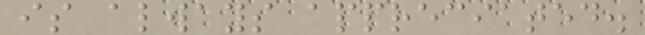is always appreciated.
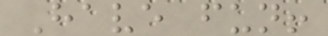Have fun!
